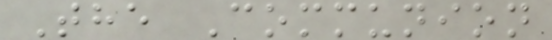The Communion
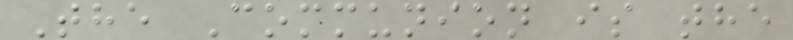The Communion is the
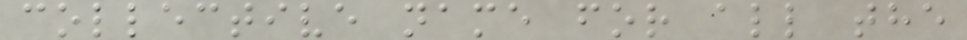collective name for all the
